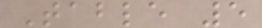Table 5
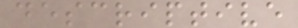descriptive
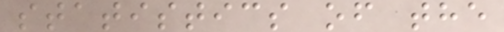statistics of the
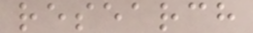research
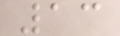13
